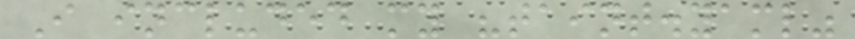I included my "taint.yaml"
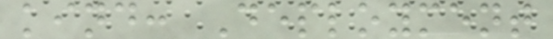kind: Deployment
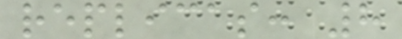replicas: 8
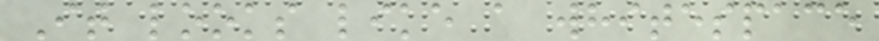It looks like a whitespace
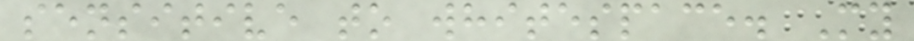sensitive to whitespace. My
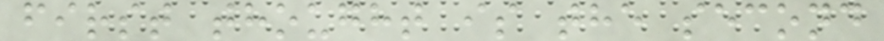first thought is the second
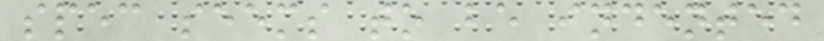spec seems to be indented
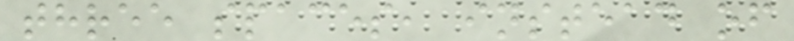three spaces, instead of
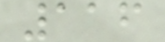116
